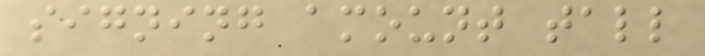signing amount tall
